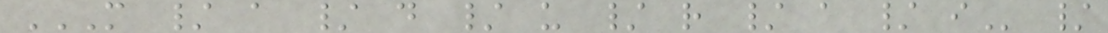M / A / D / U / R / A / I /
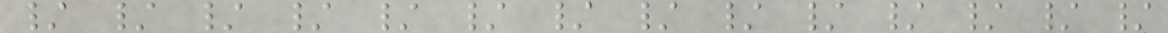/ / / / / / / / / / / / / /
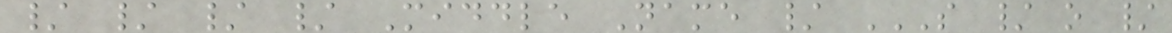/ / / / Middle Name / S / O /
